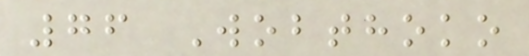76 Wobthoko
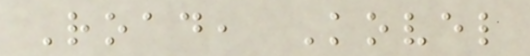Road, Kovel
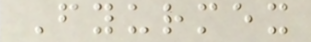Fyurmex
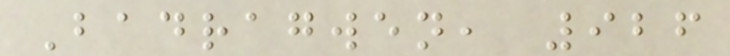Badragwen, 926
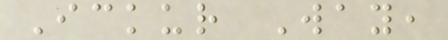Ickur Way,
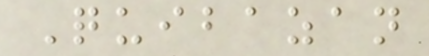Quibazan
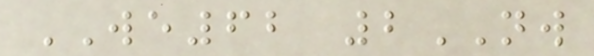WE62 2NW
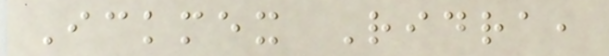Ickmex Ridra,
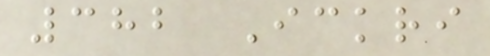382 Ickri
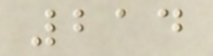214
